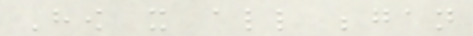How it all began
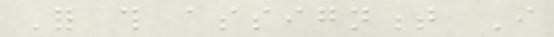For this assignment I
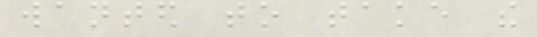wanted to take the
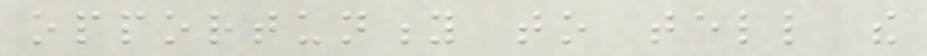opportunity to tell the
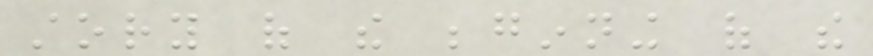story of the beginning of the
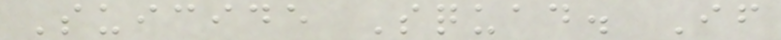Suicide Squad. If
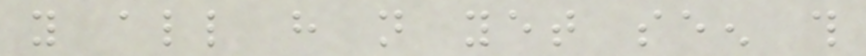you all have not yet seen this
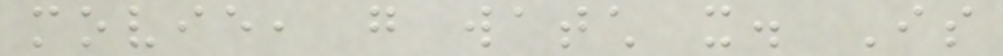movie, go watch it. Is
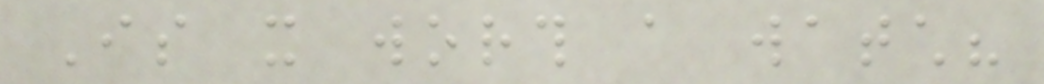Is it worth a watch?
